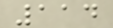114
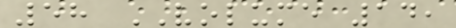58 VOLUME 14,
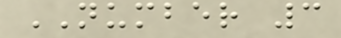NUMBER 3
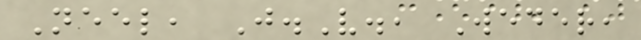Neel, J.V., Weder,
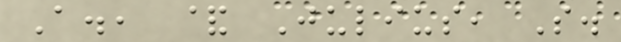A., & Julius, S.
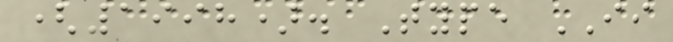(1998). Type II
